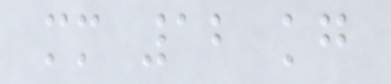mm 12 kg
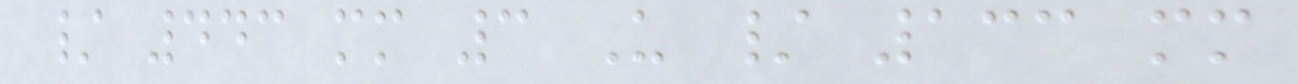/ 443 mm 3 U / 133 mm
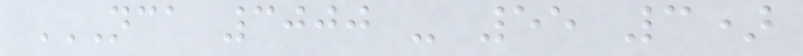NCA 3000 - 55 3)
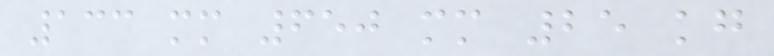133 mm 650 mm 25 kg
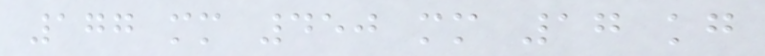177 mm 450 mm 17 kg
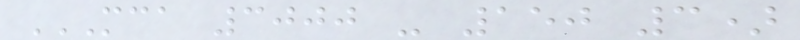MCA 3000 - 150 3)
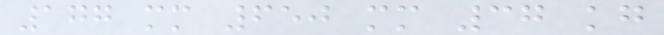177 mm 650 mm 37 kg
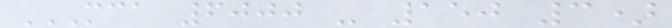MCA 6000 - 150 3)
